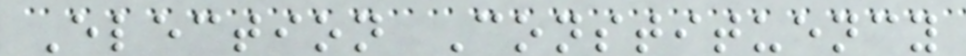Election Constituency
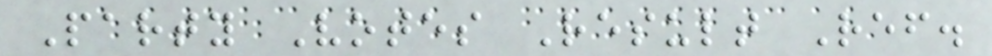Party Votes Result Ref.
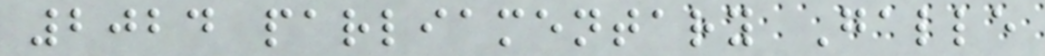2024 parliamentary Galle
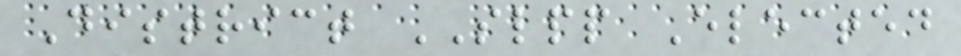District SLPP Elected
